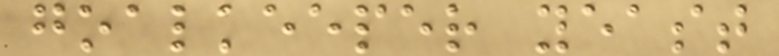goalkeeper yeast
